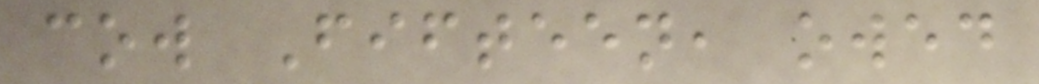cow Fifteen, owed
